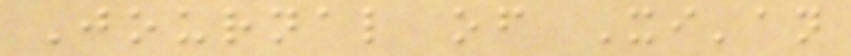Journal of Xi'an
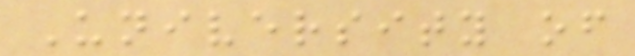University of
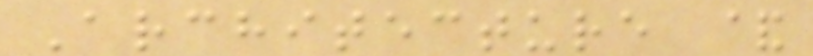Architecture &
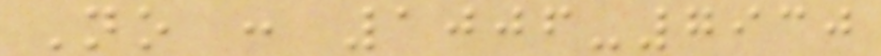No : 1006-7930
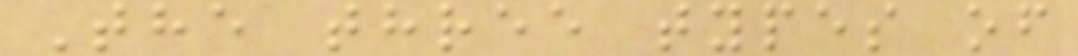The three types of
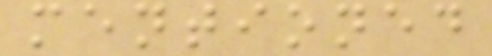mentioned
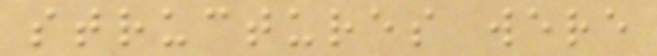structures were
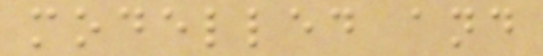modelled and
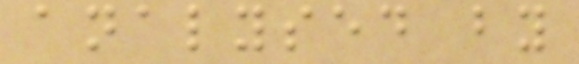analysed by
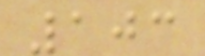103
